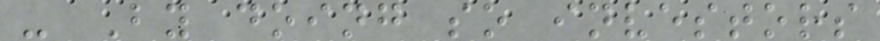- By doing so investors
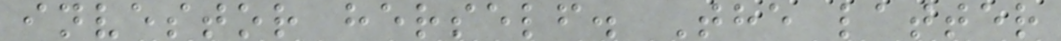investor herself. The latter
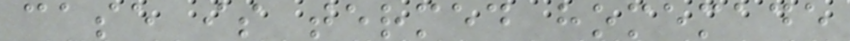case is termed homemade
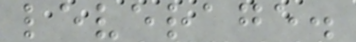leverage.
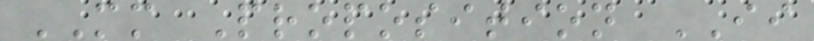MM Proposition II
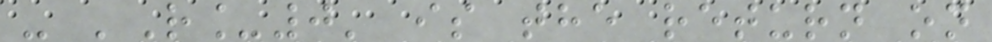- 'R_0' is the return on
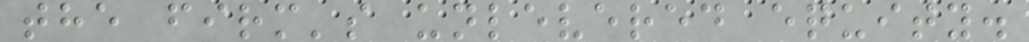the firm's unlevered equity.
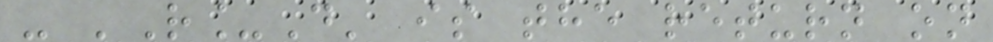- 'R_D' is the return on
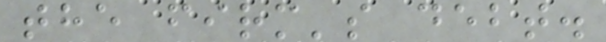the firm's debt.
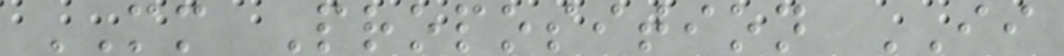MM Proposition II
